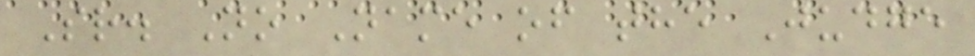Sr. No Name of the Judge
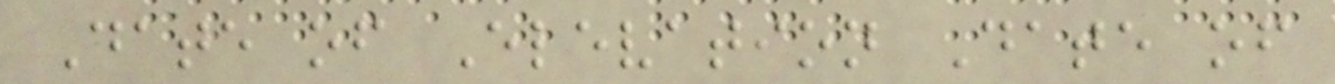Date of Elevation Date of
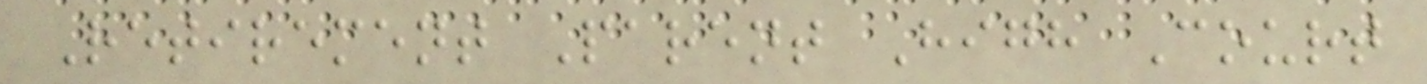Retirement Parent High Court
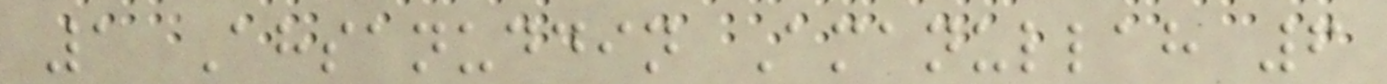1 Ahsanuddin Amanullah 6
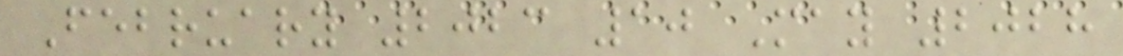February 2023 10 May 2028
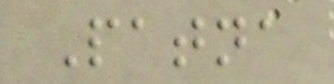Patna
